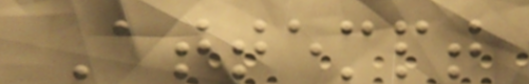Attempt
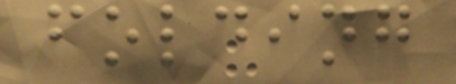folding
